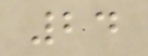24
